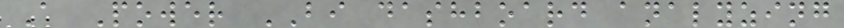A Power BI dashboard analyzing
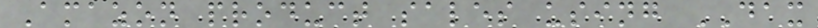Amazon product sales using DAX
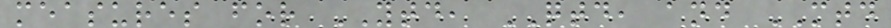measures for YTD, QTD, and MTD
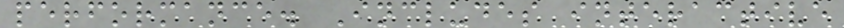performance. Includes interactive
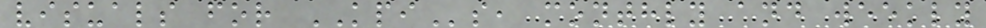visuals for KPIs, monthly and weekly
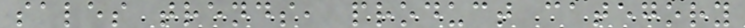sales trends, product category
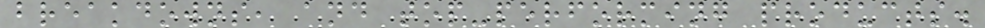breakdowns, and top-performing products.
